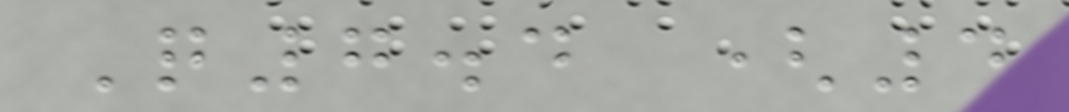Q7.4 (4
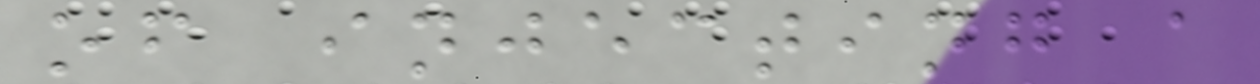of injecting a
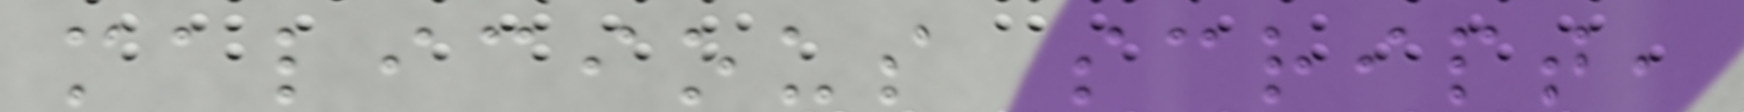malicious script,
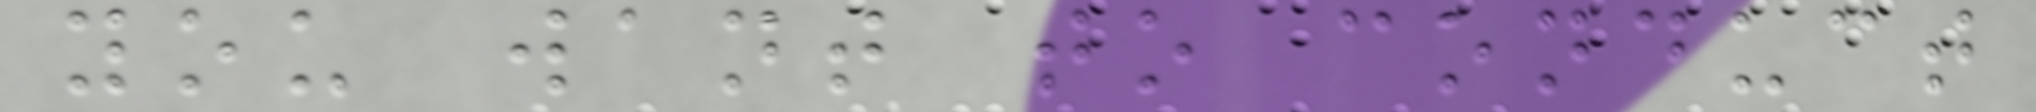you want to conduct
